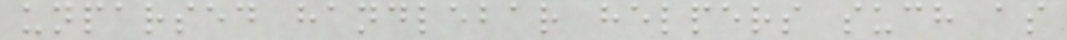unparsed handlebar helpers such as
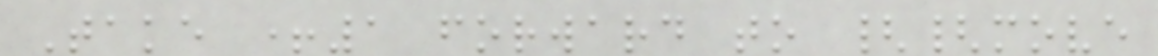Take +1 forward to {{move
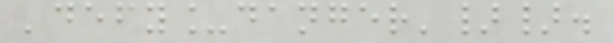'defy_danger'}}.
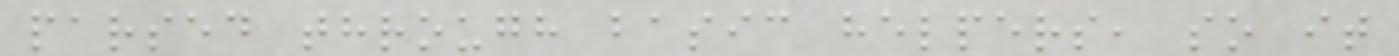parsed through basic helpers, so it
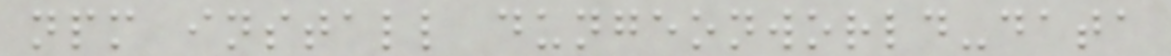npm install dungeonworld-data
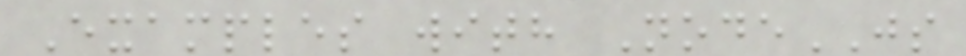Examples with NodeJS
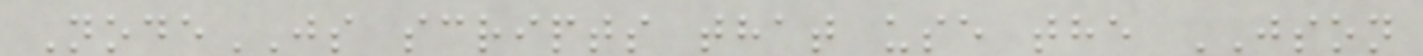NodeJS scripts that use the JSON
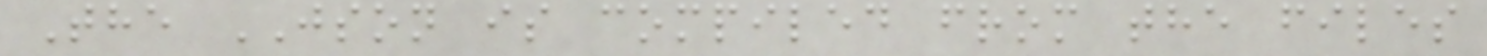The JSON is compiled from the files
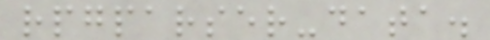rpgparser-data.
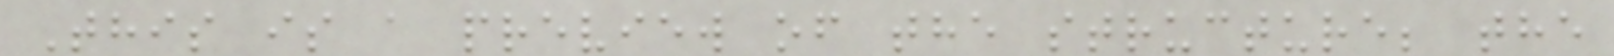This is a preview of the structure; the
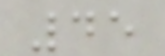45
